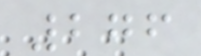276
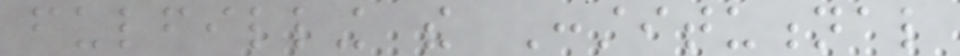fulfilling the Constitutional
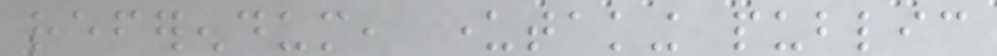referendum, undertaking public
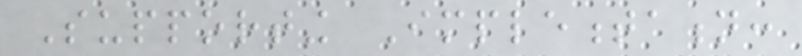Supporting Implementation:
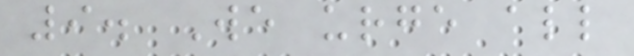9. We urge all
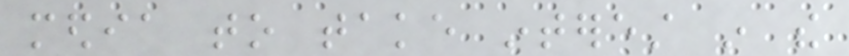media to take interest in the
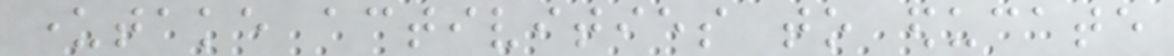undertake activities to educate
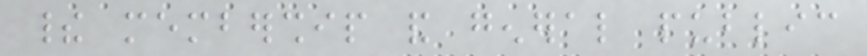their membership and general public
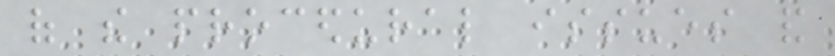of the procedural issues and
